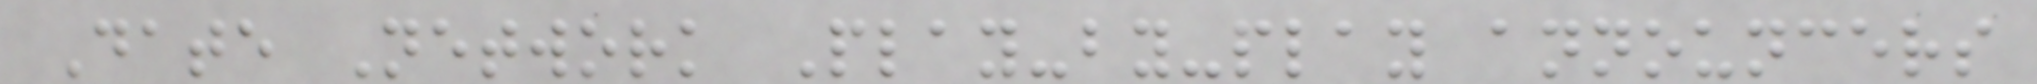Date Network Play-by-play announcers
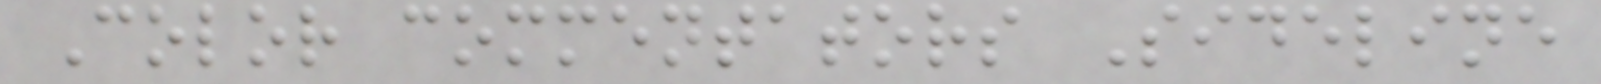Color commentators Sideline
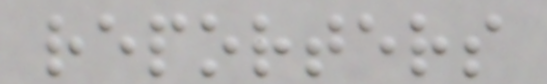reporters
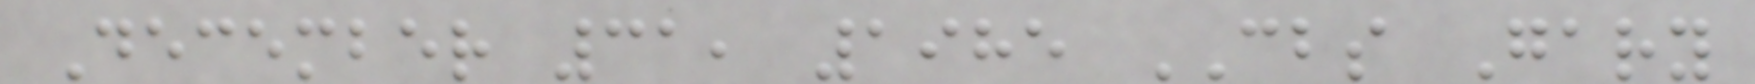December 31, 1985 CBS Gary
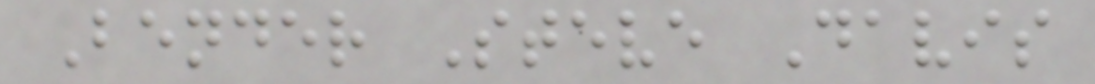Bender Steve Davis
